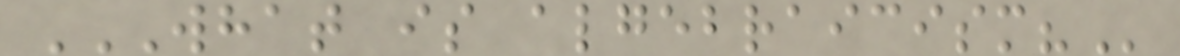WHAT IS ALGEBRAICISM?
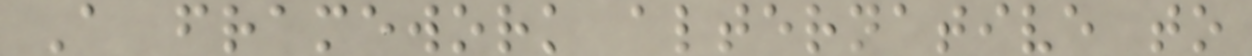A framework alternative to
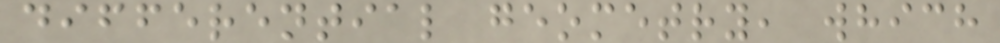differential geometry, which
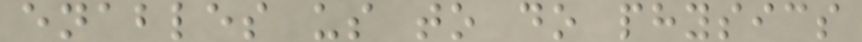enables us to do physics
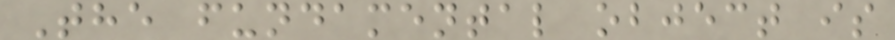The fundamental object is
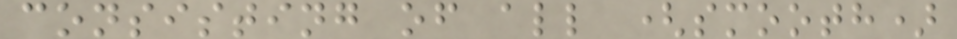consisting of all (smooth)
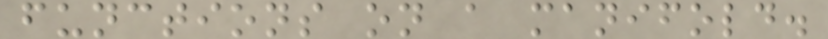functions on a manifold.
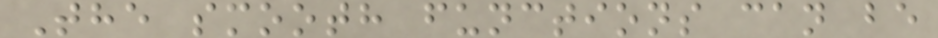The smooth functions can be
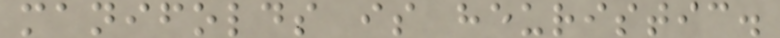manifolds is heuristic.
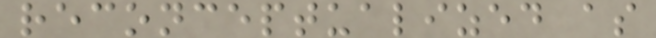reconceptualized as
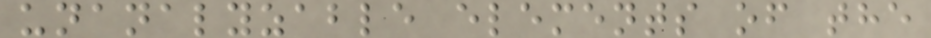unanalyzable elements of the
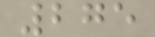275
